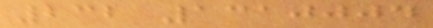232 1310004
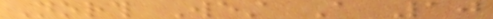North West A 10
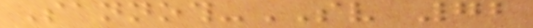Sannoth-SV 72
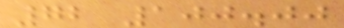72 100.00
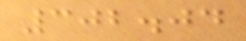302.04
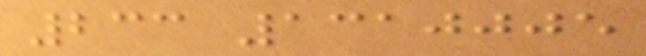233 1310005
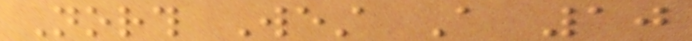North West A 10
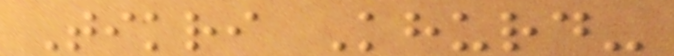Tikri Khurd-
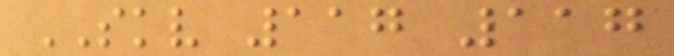SKV 117 117
